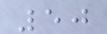50
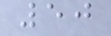50
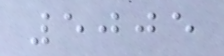5005
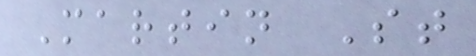Martin St
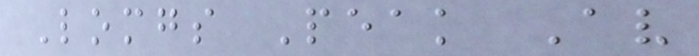Lomgs Peak Av
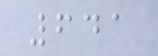641
